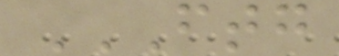FTG
